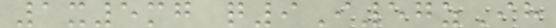1x5mg q9I57zIh
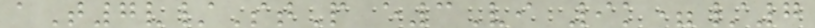aT7v/StP e3Vi 9k=/7
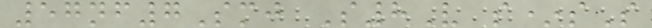57nf7Smj S8V s*sS
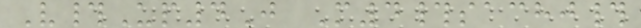V#Up4J M4#sachj#
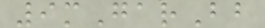9mGarBb
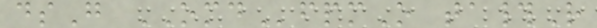dsG OMDfpmO ta#R
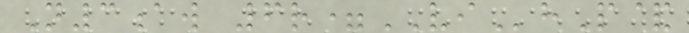N3aw 6r=VIhP&
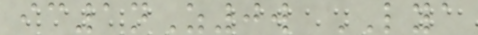ic1nZ0w LYA
